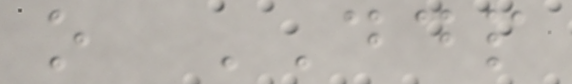o DDP
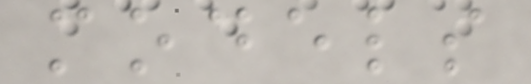models
